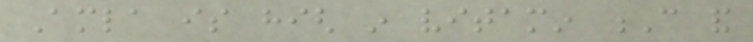Amla is high in vitamin C and
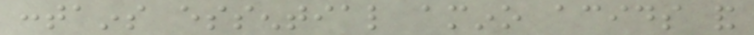contains essential amino acids and
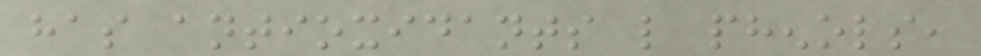has antioxidants like phenols,
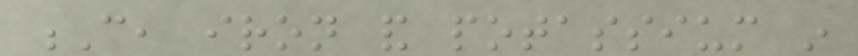C, iron and potassium in
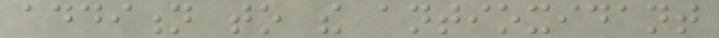addition to the antioxidant
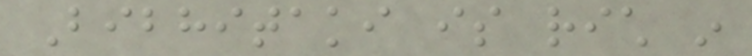Bibhitaki is rich in
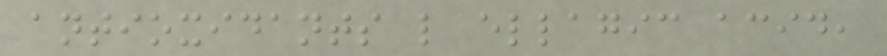antioxidants like ellagic acid,
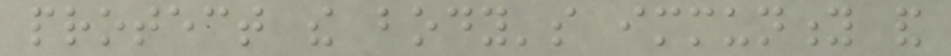protect the body's immunity and
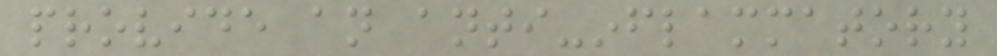provide an anti-inflammatory
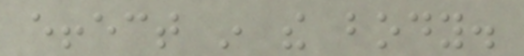effect in the body.
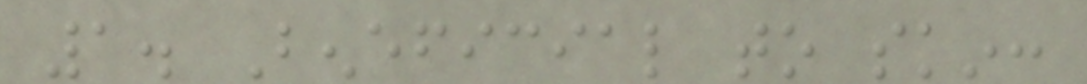1. Beneficial to skin:
